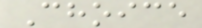Choice
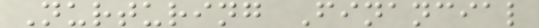Nurturing Financial
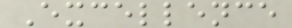Excellence
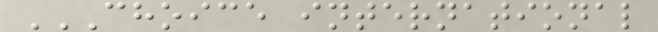CHOICE INTERNATIONAL
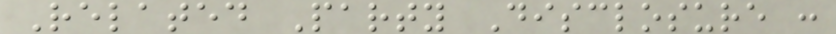Related Party Disclosure :
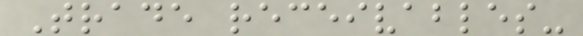Trade receivables-
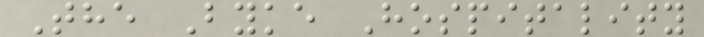The Byke Hospitality
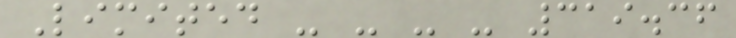Limited - - - - 319.36
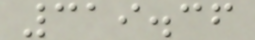319.36
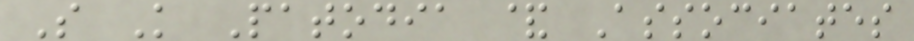S K Patodia & Associates
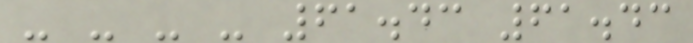- - - - 61.43 61.43
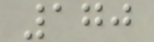170
